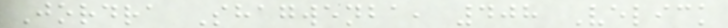Jordra Shagwenba, 408 Velick
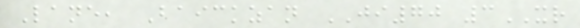Lane, Baickzan JI70 3XR
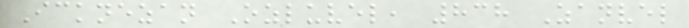Icknezan Ozluvel, 838 Zanvel
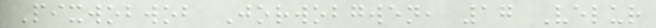Pixwobwob Jorwobgwen, 17 Velur
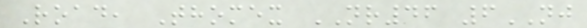Road, Thomex NR46 6NJ
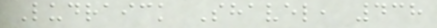Ludraick Shavel, 438
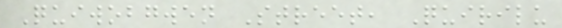Quiwobgwen Street, Quirilu
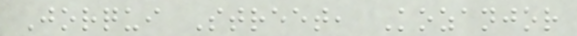Jorqui Street, Kozanjor
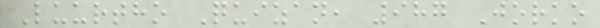Luurtho Quizan, 987 Jorko
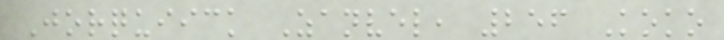Jorquiick Zanvel, 256 Koko
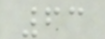63
